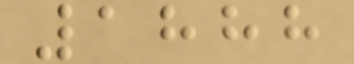1888
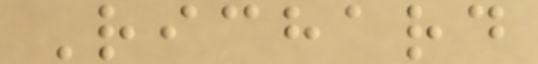Richard
